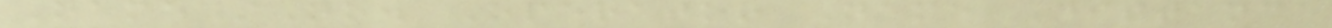Name/No. Operator Name Distance
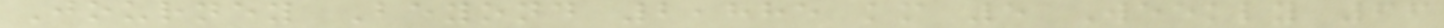Journey Beyond 2,885 km 5 Weekly 66
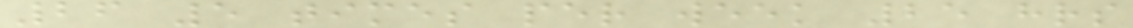26 5 times per week 25 hrs
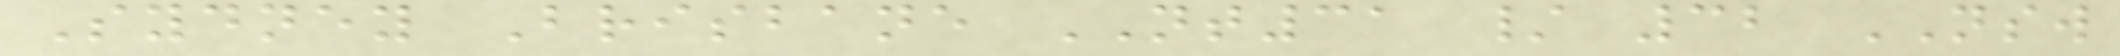Sydney Brisbane NT31 / 32 NSW
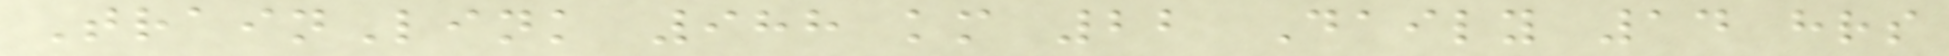TrainLink 988 km 22 Daily 14 hrs
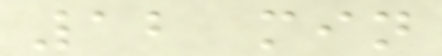12 min
